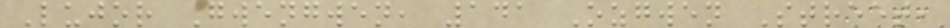Lujor Gwengwen, 141 Ozgwen Street,
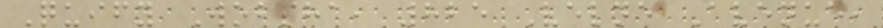Quify Wobsha, 825 Velne Avenue,
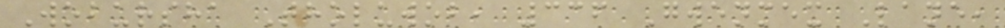Wobursha Tholuwob, 336 Gwenmex Lane,
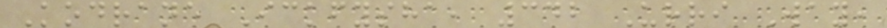Kodrane Ickfysha, 342 Urri Way,
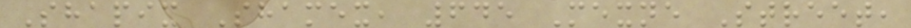Shapix Shamex, 645 Mexne Street,
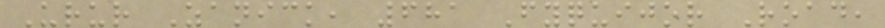Urur Zanick, 681 Fyquijor Road,
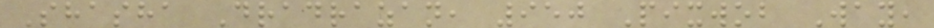Shasha Dradrazan, 950 Pixwob Way,
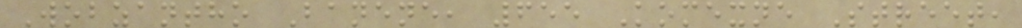Wobzantho Banene, 655 Komexne Street,
